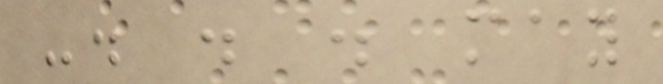-. . . may
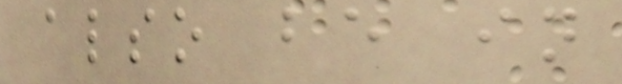also be in
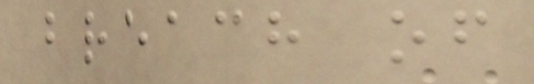breach of
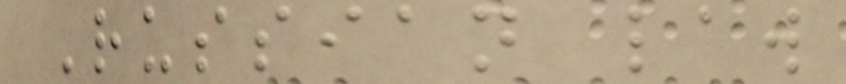Russian law
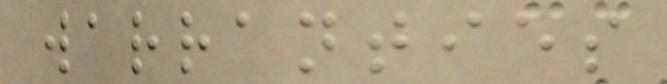warranties
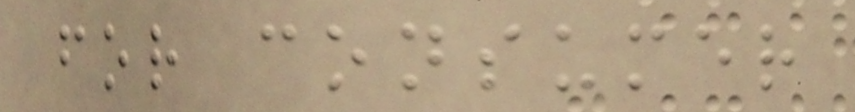for consumer
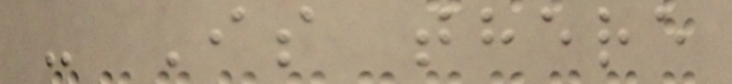- Is there
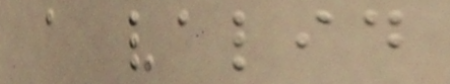a valid
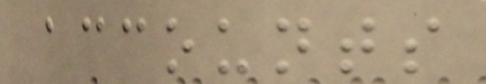accounts
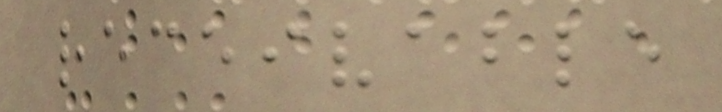receivable
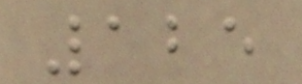125
